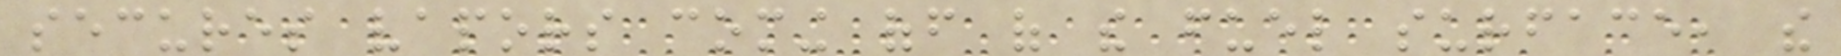secures vapors coming off of the fuel surface, the
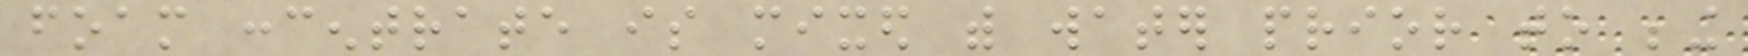foam concentrate is mixed with water prior to being
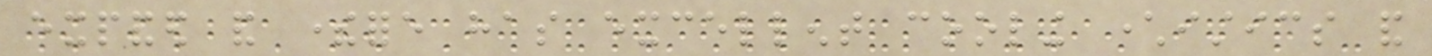expanded and therefore has excellent cooling characteristics and
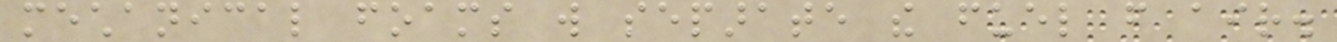mechanical foams will separate the fuel from air.
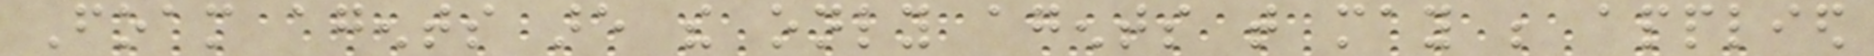Foam agents are the only agents that may be applied
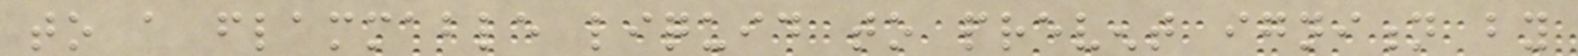to a flammable liquid to prevent ignition by
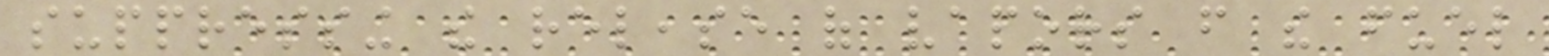suppressing the release of vapors from the fuel
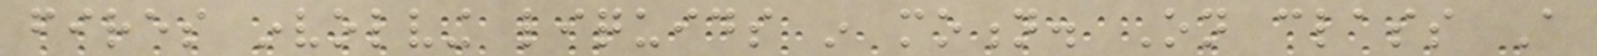fires involving liquids in motion. On class A
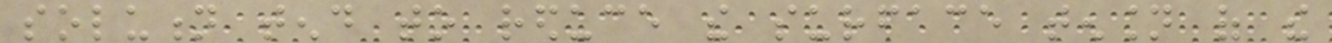solution tend to reduce the surface tension of the
